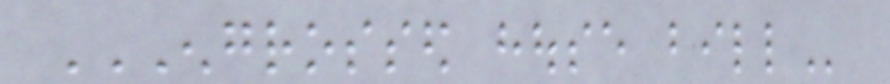ENGROSSED HOUSE BILL
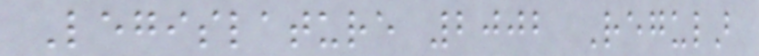Legislature 2002 Regular
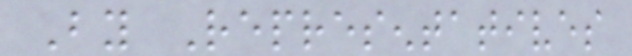By Representatives
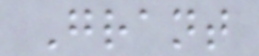Grant
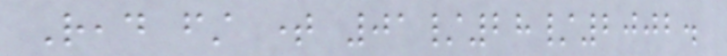Read first time 01/28/2002.
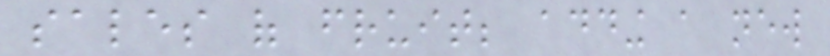sales of fruit; adding a new
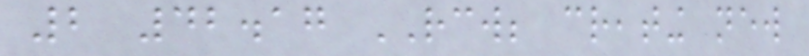2 42.17 RCW; creating new
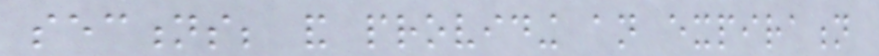sections; and providing an expiration
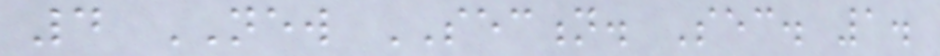4 NEW SECTION. Sec. 1.
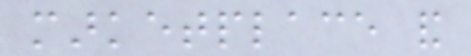marketplace and
